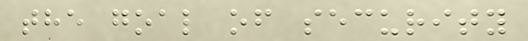the goal of security
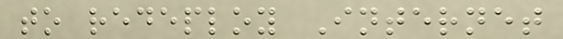to redeploy Internet
